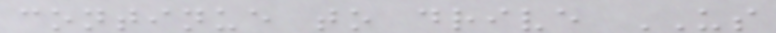continue to drive US
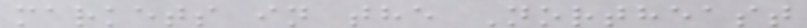markets in the Northeast
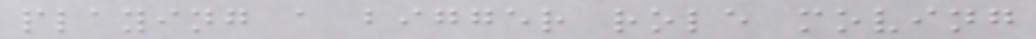playing a bigger role moving
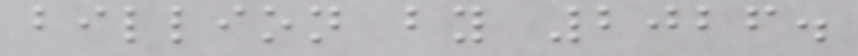billion by 2026.
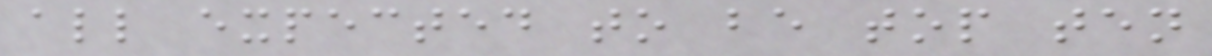all expected to be top ten
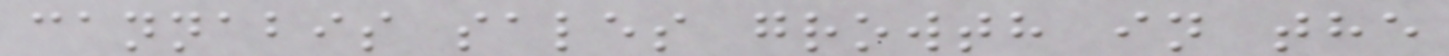cannabis sales growth in the
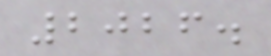2026.
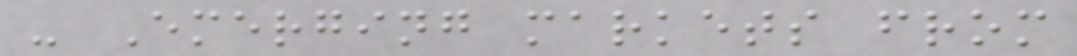- Emerging markets from
